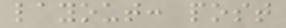layout: post
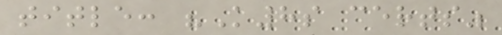title: "K8s certs"
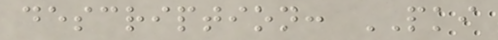description: PKI
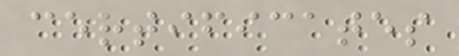certificates
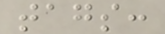tags:
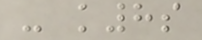- k8s
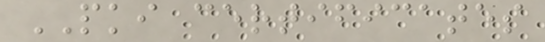PKI certificates
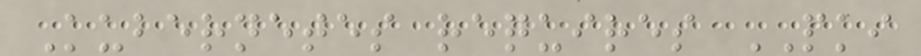Kubernetes requires PKI
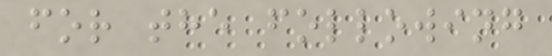for the following
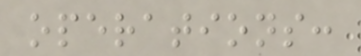operations:
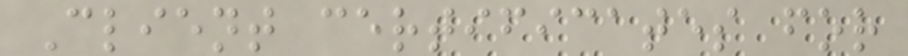Client certificates for
